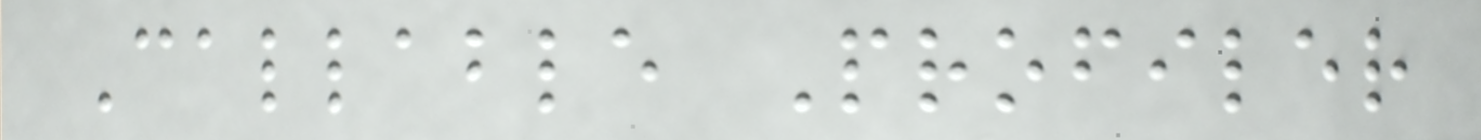Callable Profiler
